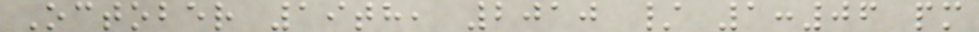October 19th, 2010 / 1:06 pm
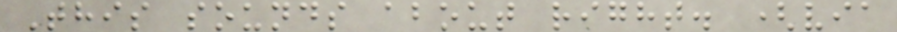This sounds about right. (via
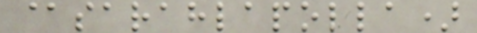@sarahlapolla)
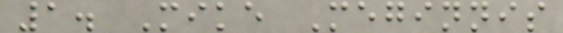1. Mike Meginnis
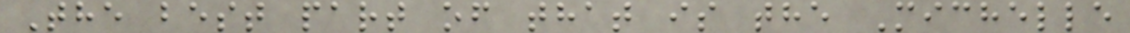The best part of that is the Michelle
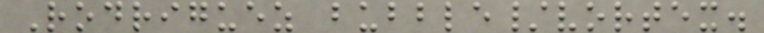Rodriguez bubble/vortex.
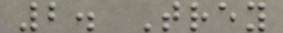2. Trey
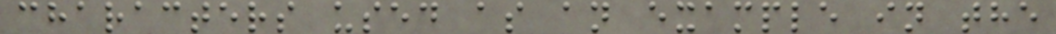characters used as an example in the
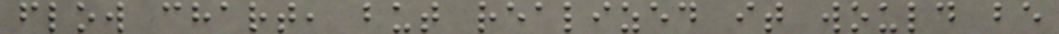flow chart, but realized it would be
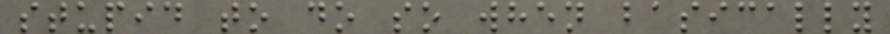stupid to do so when basically
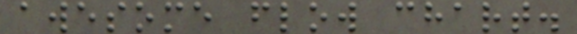awesome flow chart.
